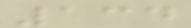134
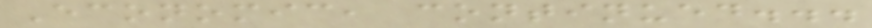Economic, continued...
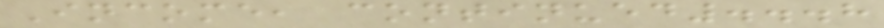Income, continued...8
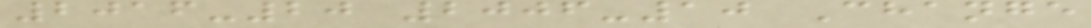2016-20 2006-10 Change
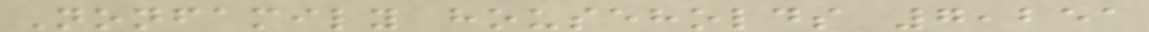Nonfamily households 7,251
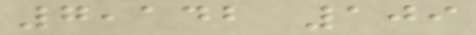7,142 109
